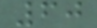60
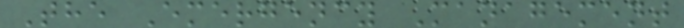The Emergency Management
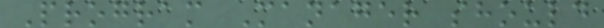Program Manager should
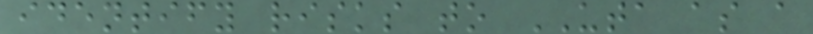identify risks to UTA as a
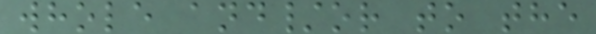whole and/or to the
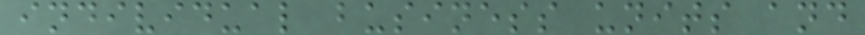individual business units and
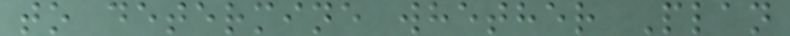to determine whether Plan
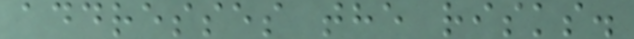addresses the risks.
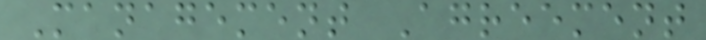Management Agreement
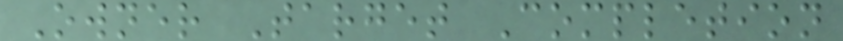Owner Target Completion
